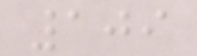109
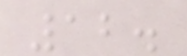12.
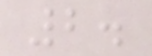2.
